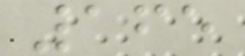165
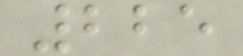225
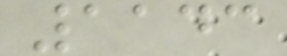1143
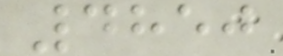4850
